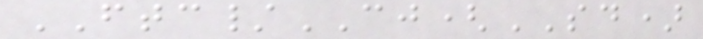FTC/CJ(SD)
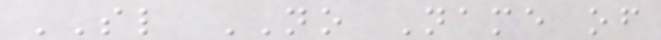SL NO Name of
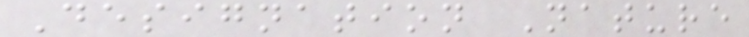Designation Nature
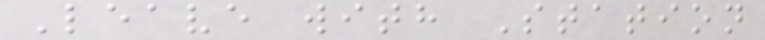Leave with Station
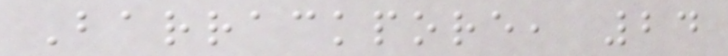Barrackpore, 24
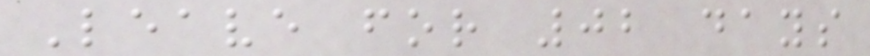Leave for 02 days
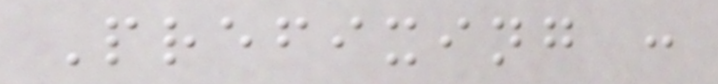Prefixing :
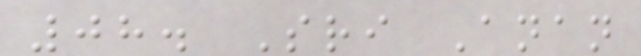08. Sri Anan
